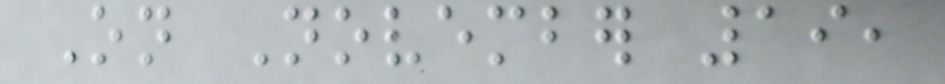On November 19,
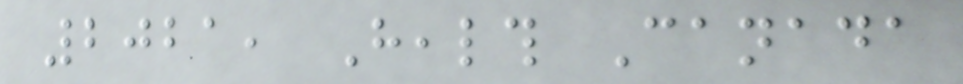2021, Health Canada
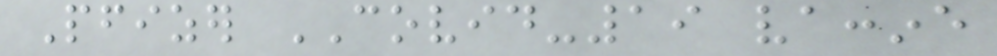Pfizer COVID-19 vaccine
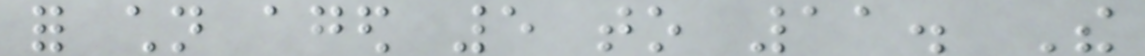for children aged 5 to 11. The
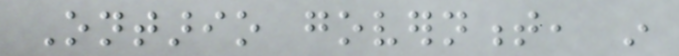Ontario government, in
